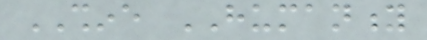SHINE HUMANITY
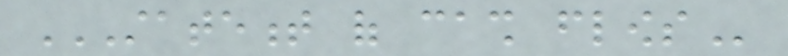STATEMENT OF CASH FLOWS
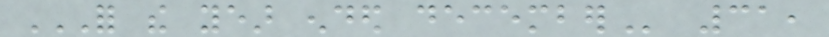FOR THE YEAR ENDED DECEMBER 31,
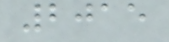2015
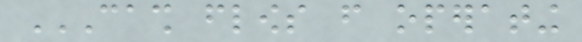CASH FLOWS FROM OPERATING
